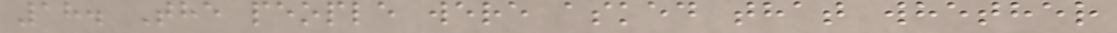18. The people were asked that whether
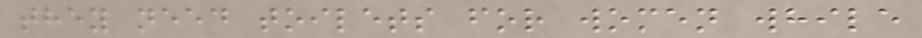they need toilets for women while
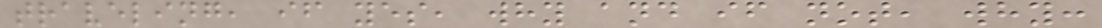traveling, if yes, why and if not, why:
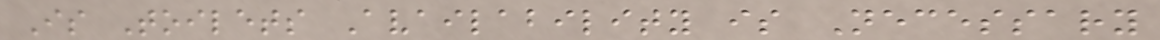Is Toilets Availability is Necessary
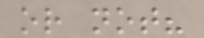or not?
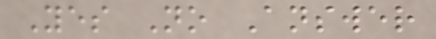Yes No Answer
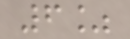6%
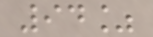94%
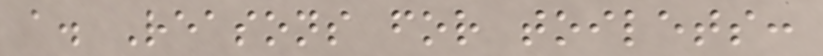a. Reasons for toilets:
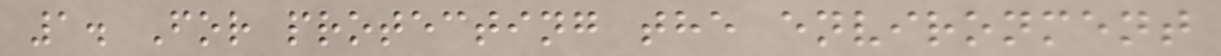1. For protecting the environment
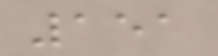151
